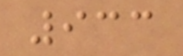933
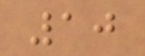10
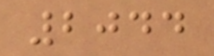2044
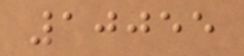10055
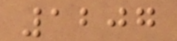1207
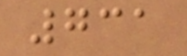731
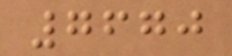7670
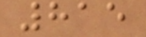815
